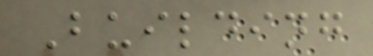Building
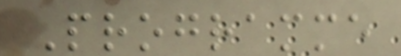Programme
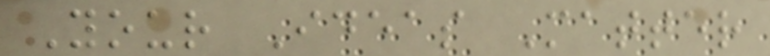Your Ideas Matter
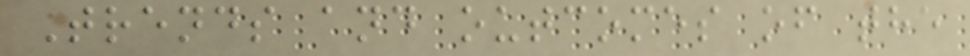Trends and outcomes of the
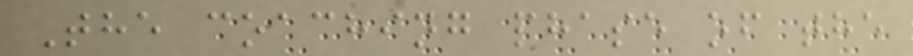The coaching phase of the
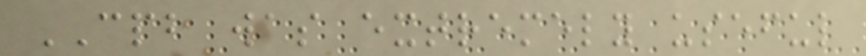CPB was extremely useful
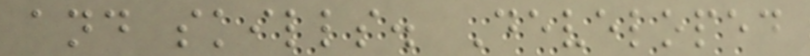and skills. Developed
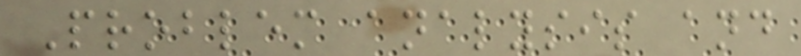Problem analysis and
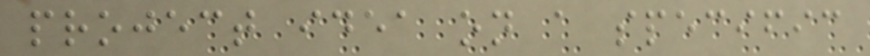project idea on a specific
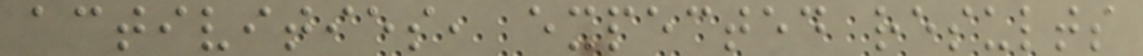activities, expected results
